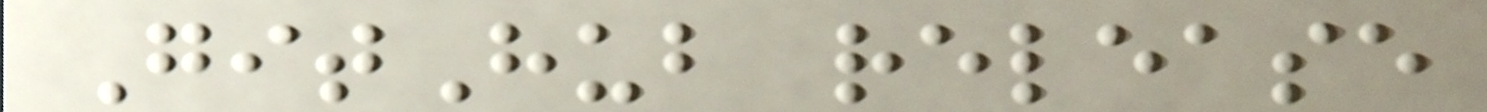GitHub release
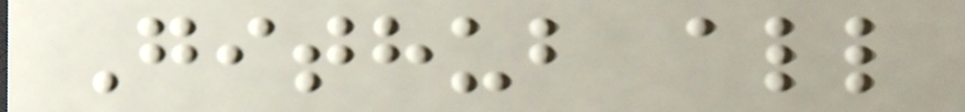Github all
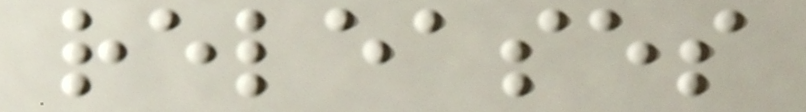releases
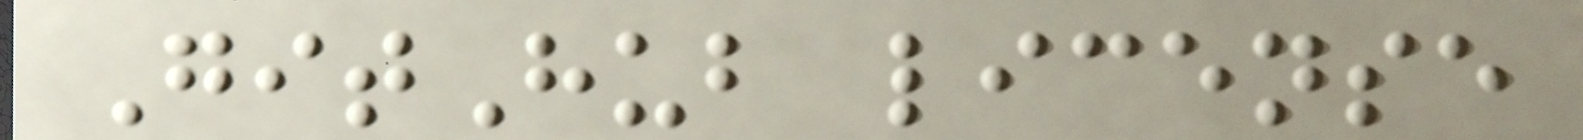GitHub license
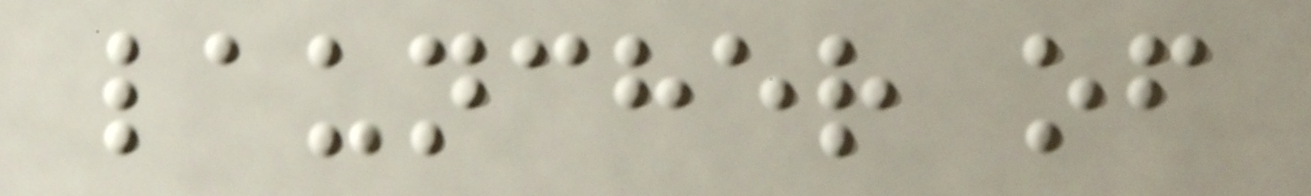launcher of
